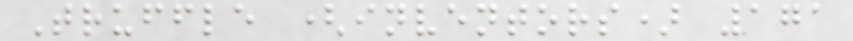Truffle (inventors) 171
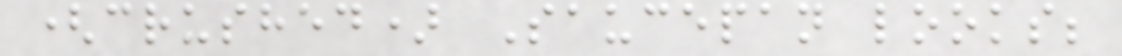(crushed) Saucepan looks;
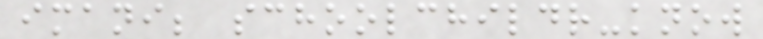imani; schoolchildr-know
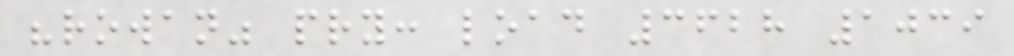"rowan" pry: load 3628 1039
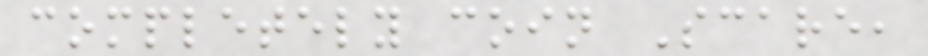completely coin Scare,
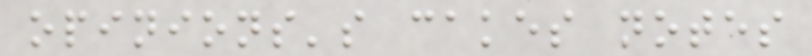opinions's cakes notes
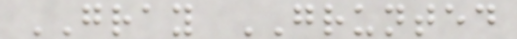GRAY GRUNTED
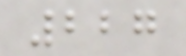227
